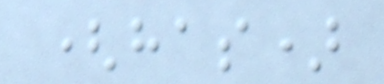(has)
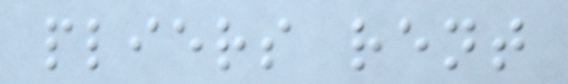pliers rent
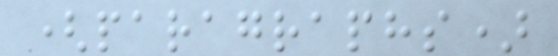(paragraphs)
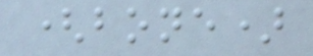(bone)
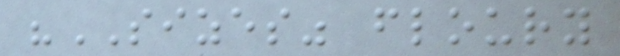"SIZES" floury
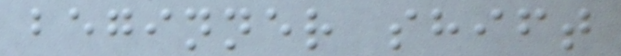beginner shift
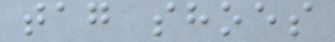tag shoes
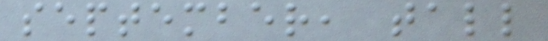september, tall
